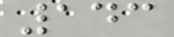143
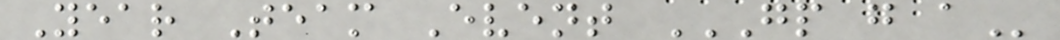Year Team Event GP G A
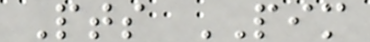Pts PIM
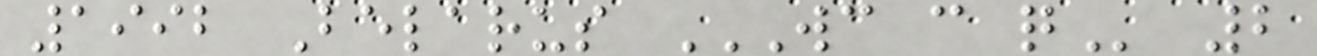1992 Belarus WC C Q 2
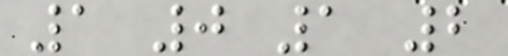1 0 1 2
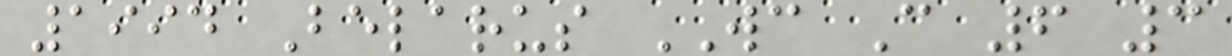1994 Belarus WC C 6 3
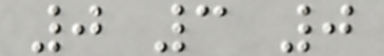0 3 0
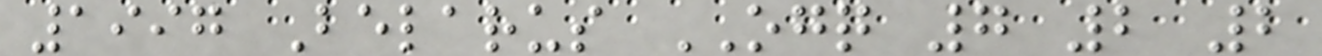1997 Belarus OGQ 7 2 2
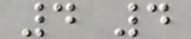4 4
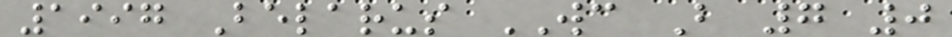1997 Belarus WC B 7 0
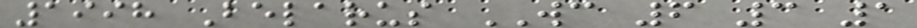1998 Belarus WC 6 3 1
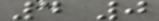4 0
